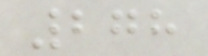278
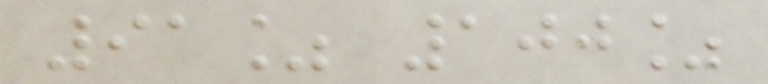91% 100%
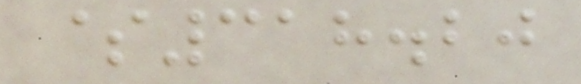$318.20
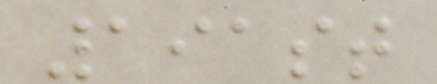191st
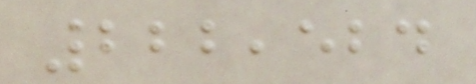222,524
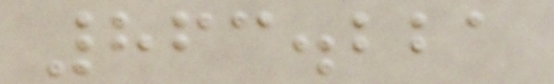863.221
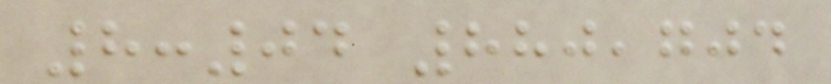8:04 880,704
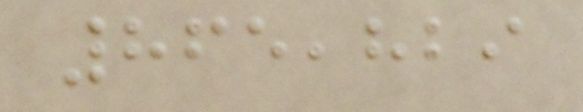865,829
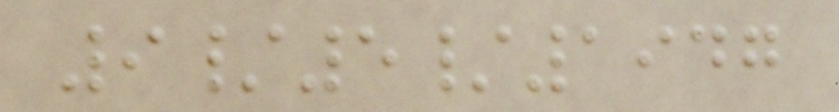9/5/1947
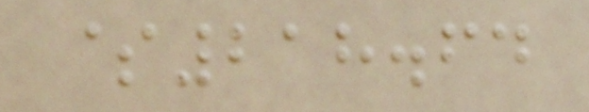$218.64
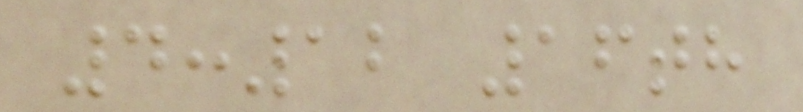4:12 16th
